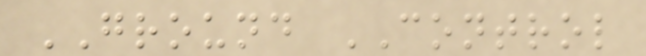GROUND CONTROL
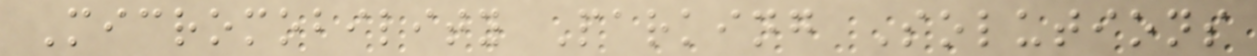Micromobility Parking Solutions
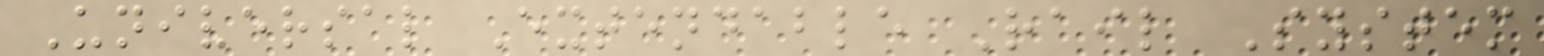Universal Extendable Rail System
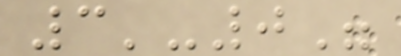3'-0"
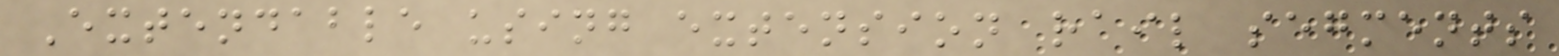Extendable using extension rail segments
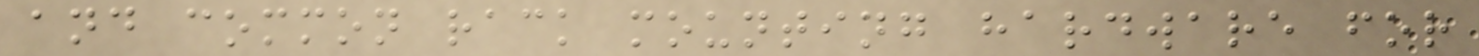and common rack mounting hardware for
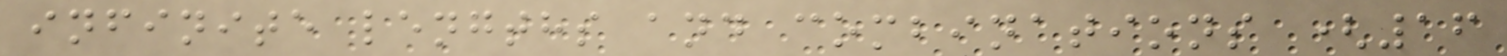infinite lengths and combinations (16
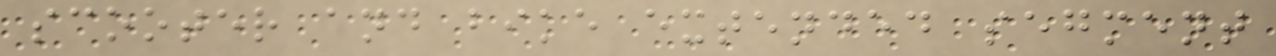scooter and bike extended segment
